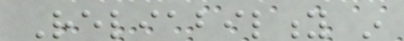Reliability in
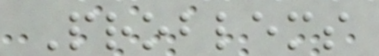Problems
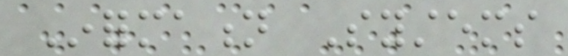Information Systems
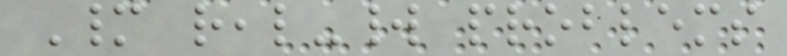Many real-world problems
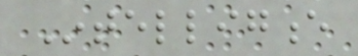Intelligence
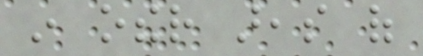in other areas of
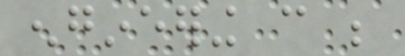engineering can be
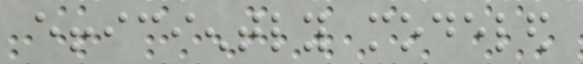efficiently modeled
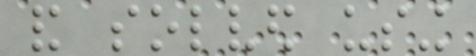and solved using
